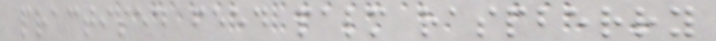practised feed palm raspberry
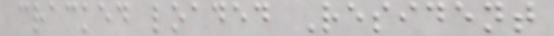cracked loaded Resident
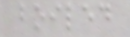boiled
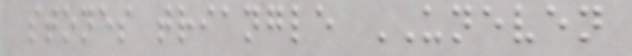stones triangle UNEVEN
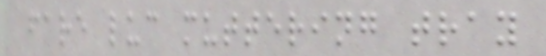fare luc muttering tray
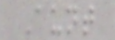Aunt
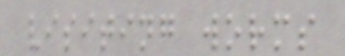visiting worms
